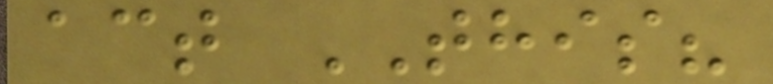act THIS?
